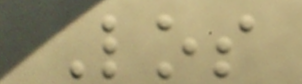Los
